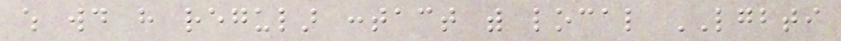which would have regular contact with local LGBTI
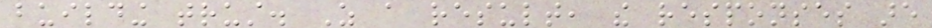building trust. As a result, the responses are
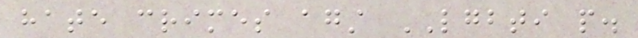hate crimes against LGBTI people.
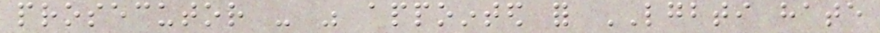prosecutor - was appointed for LGBTI hate
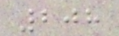208
